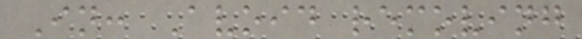In: Avoid removing
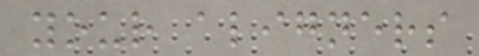your aligners
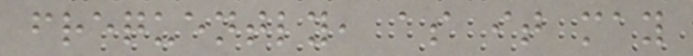frequently, as it may
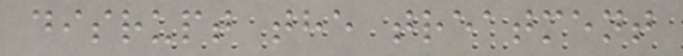disrupt the treatment
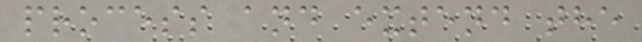process and extend the
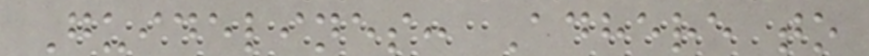Guidelines: Adhere to
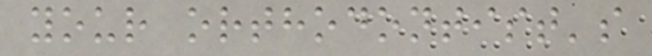your orthodontist's
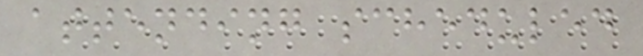attending scheduled
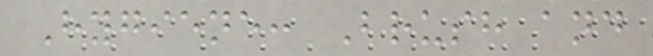Hygiene: Brush and
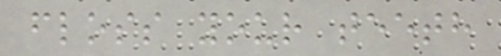floss your teeth
